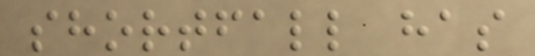shortfall has
